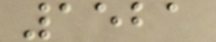1521
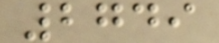2749
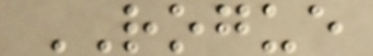ROGUE
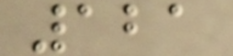121
